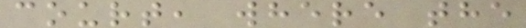court, where the
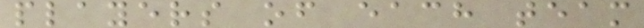players of each team
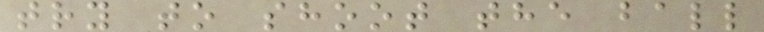try to shoot the ball
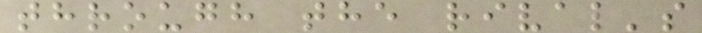through the rival's
